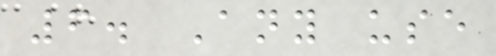6. Any use
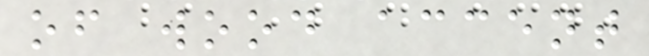of wood accent
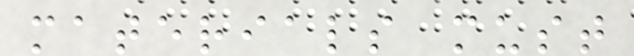materials must
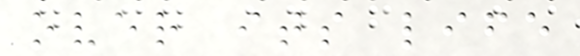over its life
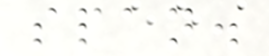span.
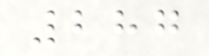287
